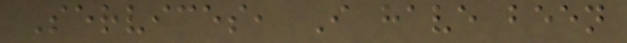Services, I have been
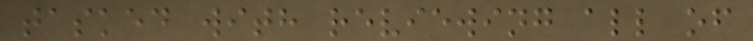tasked with reviewing all of
